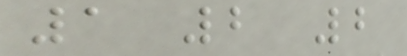1 2 2
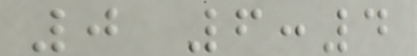0 6:4
